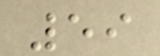59
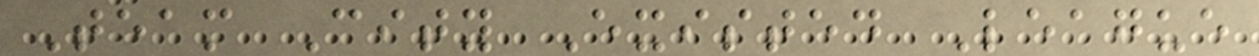Team City Existed League
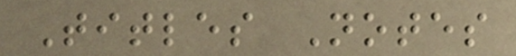Titles Notes
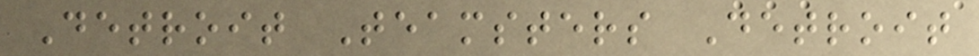Detroit Teamsters Detroit
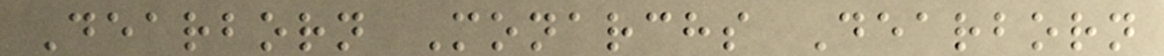Dearborn Monarchs Dearborn
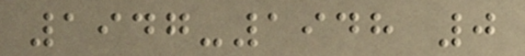1947-1948 0
